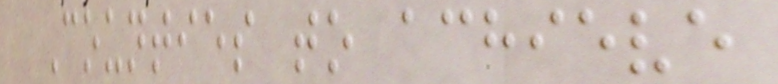Counties to achieve
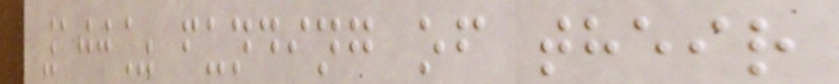100% funding of their
